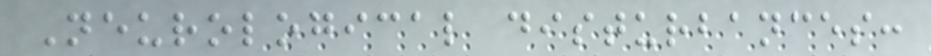Neurological disturbances:
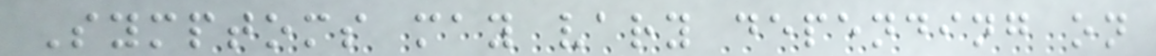Symptoms may vary depending on
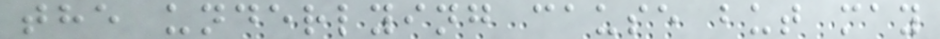the underlying cause but may
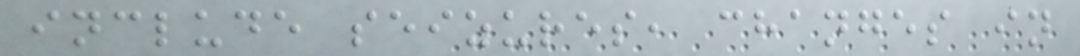include seizures, changes in
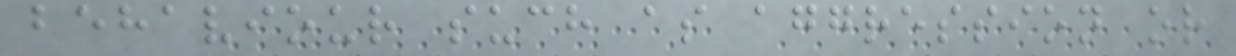behaviour such as aggression or
